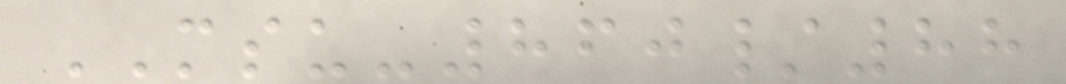MSU-860/88
